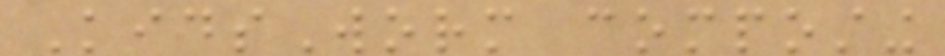KidsWorm composting
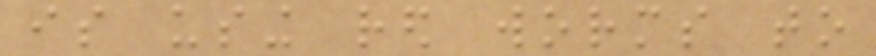is using red worms to
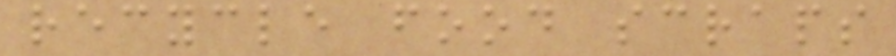recycle food scraps
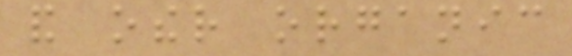and other organic
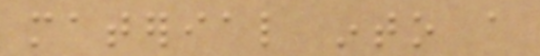material into a
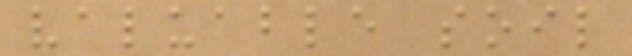valuable soil
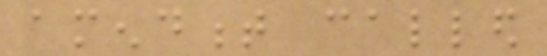amendment called
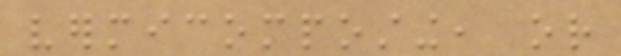vermicomposting, or
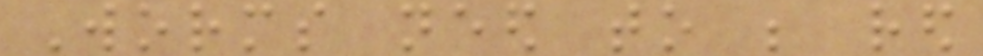Worms need to be red
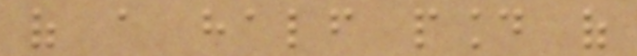of a half pound of
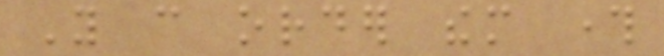You can order them through
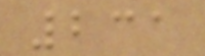231
